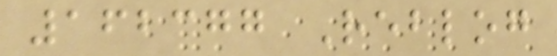162377 Reblog
